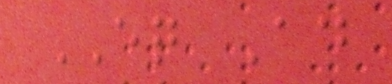EQ Ad
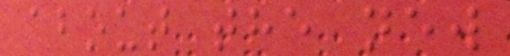about the new
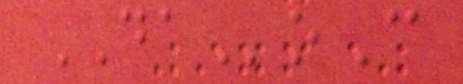DAoC
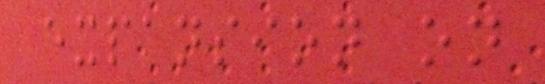expansion on
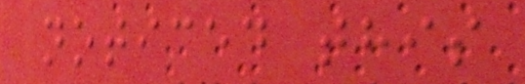noticed this
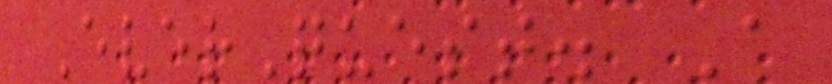EverQuest. A
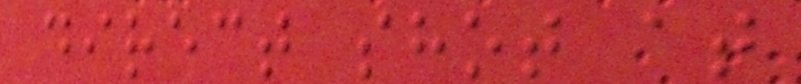direct shot at
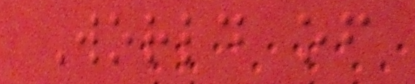World of
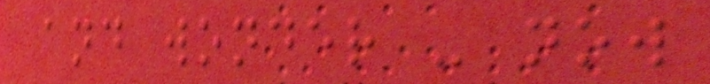and wonder - now
